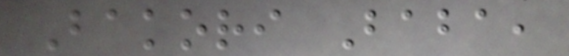Bakori Baba,
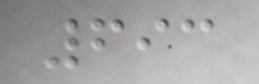693
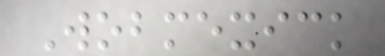Wobmexick
